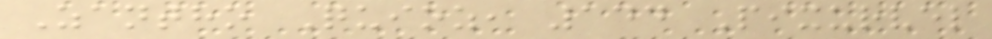Zantho Quioz, 144 Pixurvel
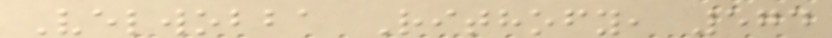Velwobba Rithofy, 574
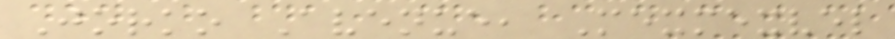Jorko Avenue, Mexmexvel
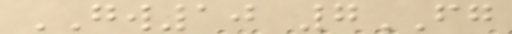GW10 7FG
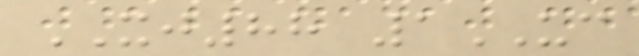XJ88 1UC
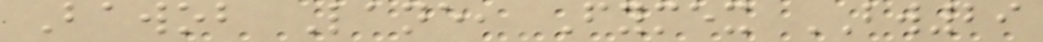Bawob Lane, Fymex BW29
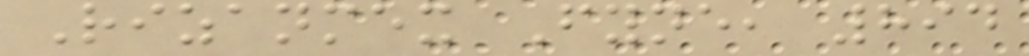Rizanmex Fyne, 894
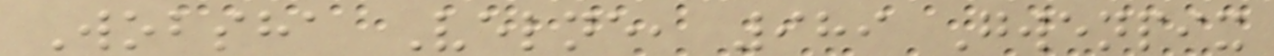Wobsha Velne, 989 Gwenpix
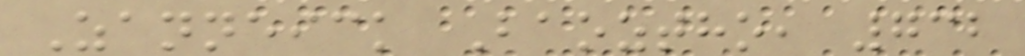Zanneick Baoztho, 732
